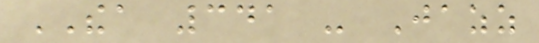THEA 341 - Jazz
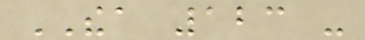THEA 123 -
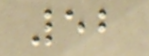52
